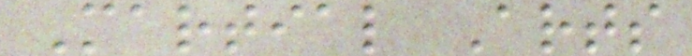Martial Arts
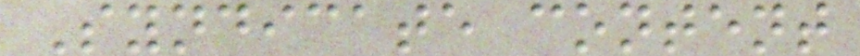Syndicate content
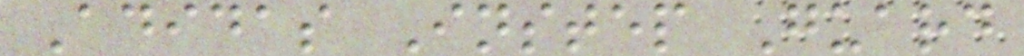Adidas Instep Guard
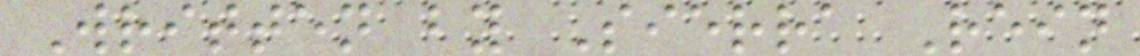Written by Sierra Rein
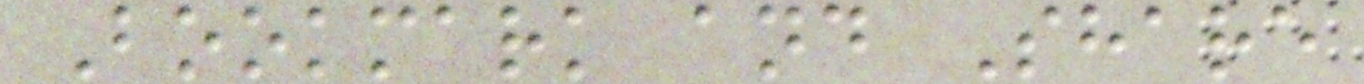Bookmark and Share
